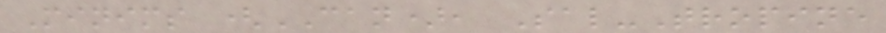Minims (CAN), Sal-Tropine
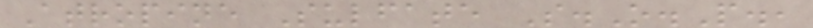Atropine Sulfate S.O.P.,
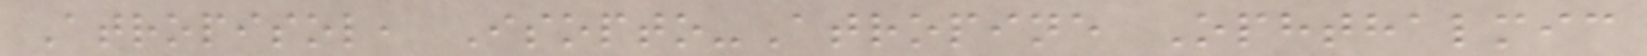Atropisol, Isopto-Atropine Ophthalmic
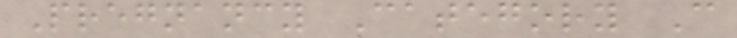Pregnancy Category C
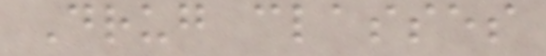Drug classes
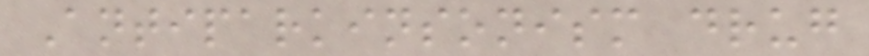Antiparkinsonism drug
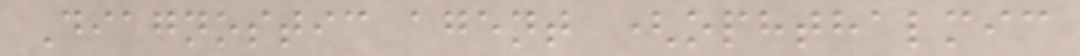Diagnostic agent (ophthalmic
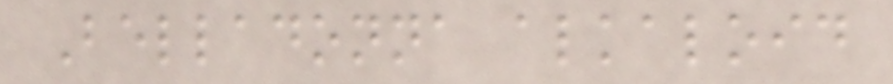Belladonna alkaloid
